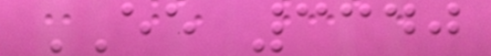EE 3340
